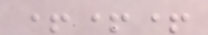+++
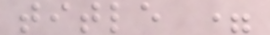title =
